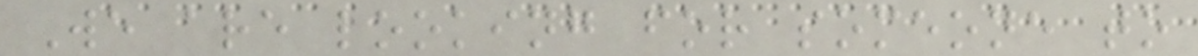We are looking for someone to
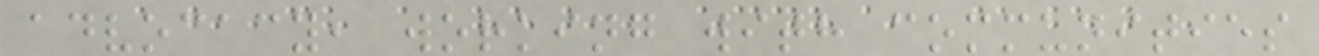advocacy, working with communities
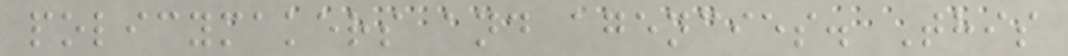policymakers and agencies. This
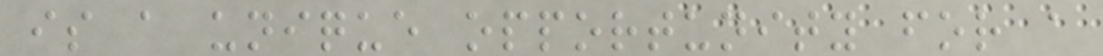is a unique opportunity for a
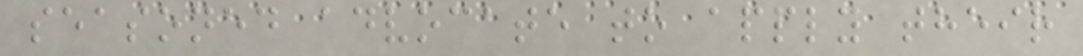seasoned advocate to apply their
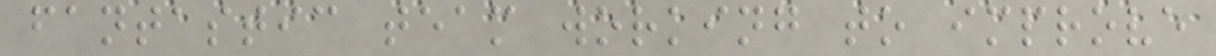fantastic team working to improve
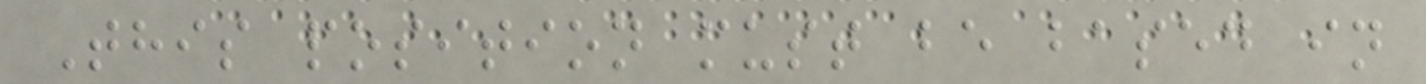This position must be based in
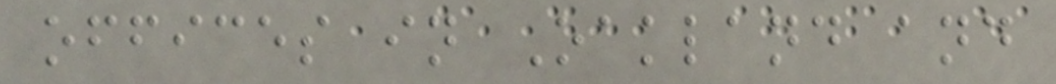offices in Oakland and
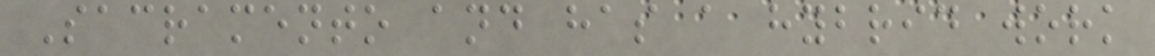Sacramento and has a hybrid work
